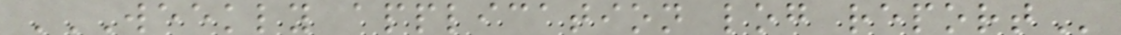WEEKLY APPLICATION LOG REPORT
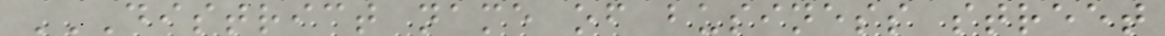DISTRICT NAME OF BUSINESS STREET
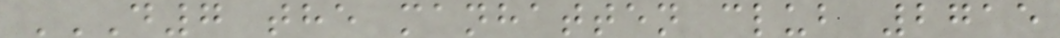D7 THE MANHATTEN CLUB 2715
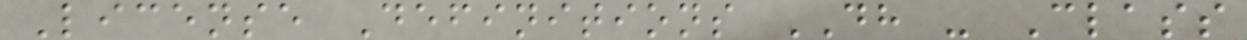License Definitions DH - Class
